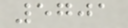5701
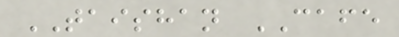TAISHAN CAFE
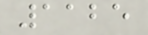1125
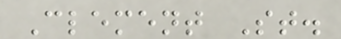Clement St.
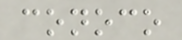conoco
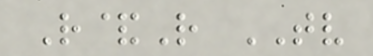R&R TV
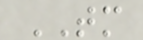TM
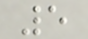5
